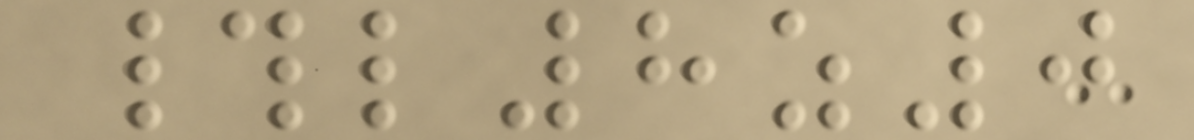#l8z0
